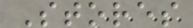Stores
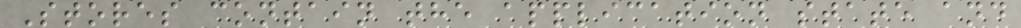Stores contain the application state and
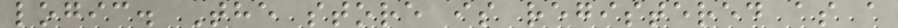logic. The store is registered as a
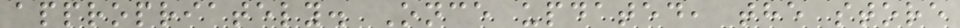appropriately. Once updated, the store
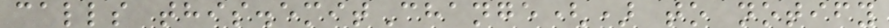calls this.emitChange() to notify
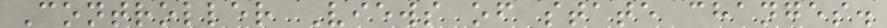Controller Views of state changes.
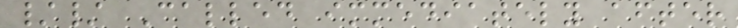// Called immediately after
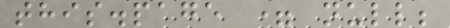this.page = null;
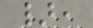},
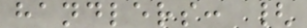handlers: {
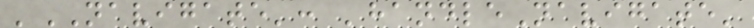'NAVIGATE': 'handleNavigate'
